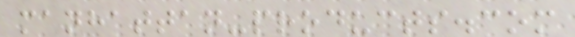manhattan-products.com
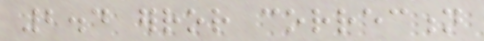2.4 error correction
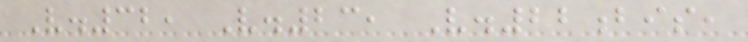V.32, V.23, V.22bis,
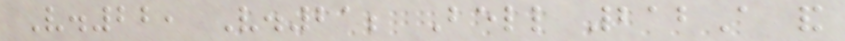V.22, V.21; Bell 212A and
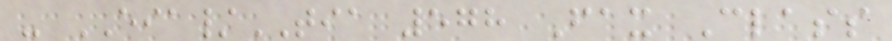- EIA/TIA 578 Fax Class
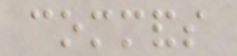commands
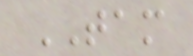TAM
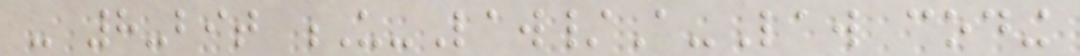- 8-bit U-Law/A-Law coding
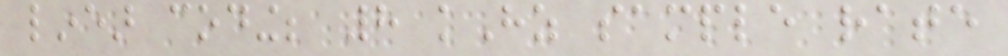linear coding; 8 kHz sample rate
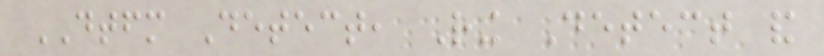DTFM Detect, Ring Detect and
